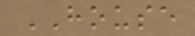HOUSE
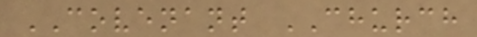COVENANT CHURCH
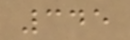345
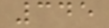345
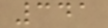341
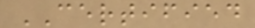CERTIFIED
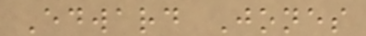Edward Jones
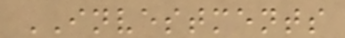INVESTMENTS
